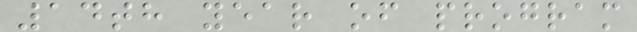14th year of program
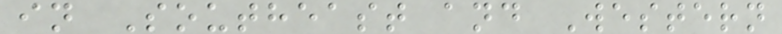in Southeast and Western
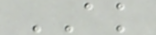AK
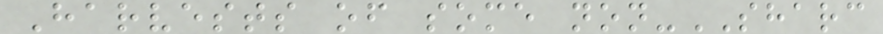Harvests of some non-SHARC
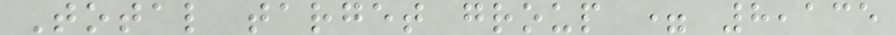Total target group = 8,135
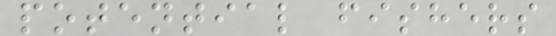potential fishers
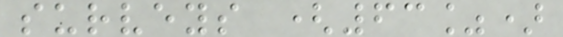surveys (63%)
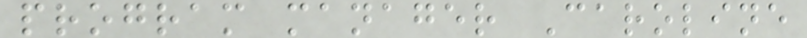program manager Caroline
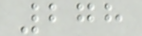278
